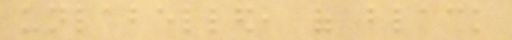unlabelled, of black
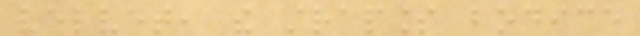velvet, the strapless bodice
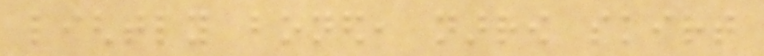lightly boned, narrow skirt
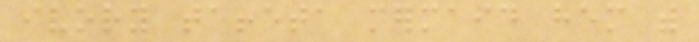ivory taffeta mermaid hem with
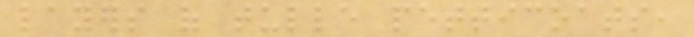layers of tulle petticoats,
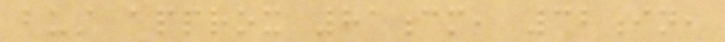bust approx 81cm, 32in,
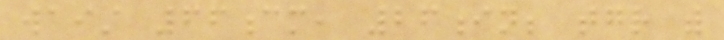waist 66cm, 26in; together with
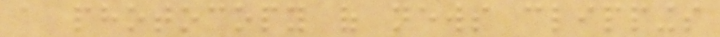a photocopy of news clippings
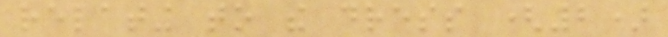relating to the dress (2)
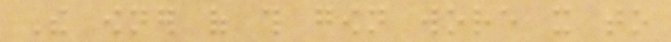The owner of this gown wore it to
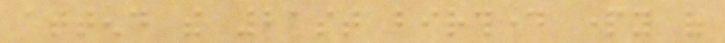attend the 21st birthday party of
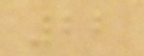22
